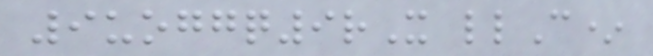9uoggq9rX llC*
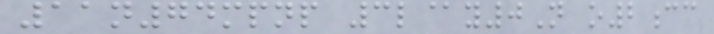11n74mpnp 3l@y0N o2cc
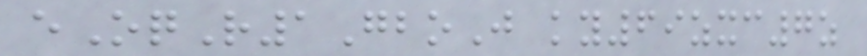eOqR1GboJ ky69zxc7z
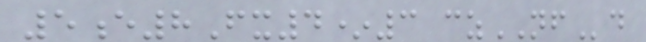5e8Fx4*3 czNFd
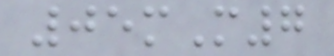05mM7
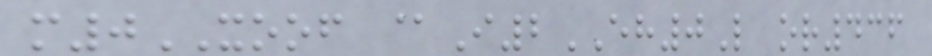m0XOOF @I2EH0L or436
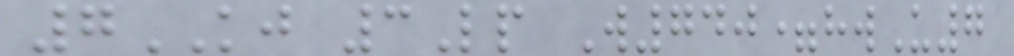7KJ 3Lp W740=hwU7
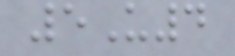5U4
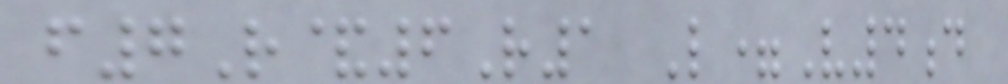f7R&6R1 L=V4d
